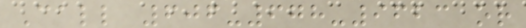Call 606-678-9623 or
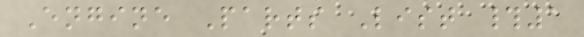Engine Parts List #1
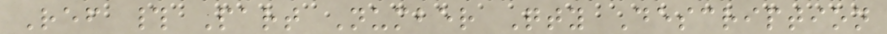Ref # Part Number Qty Description
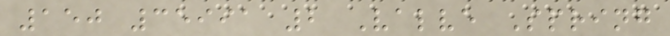150 35991 2 Valve Spring
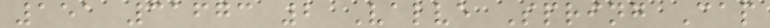151 31673 2 Valve Spring Cap
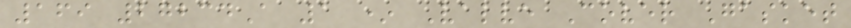169 27234A 1 * Valve Cover Gasket
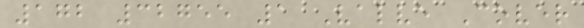172 32755 1 Valve Cover
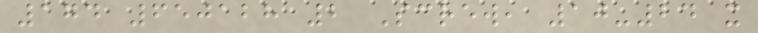174 650128 2 Screw, 10-24 x
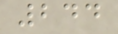244
